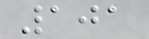101
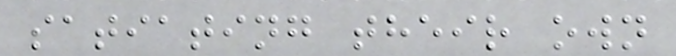satiating their own
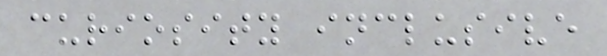curiosity inclusive
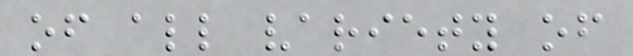of all variety of
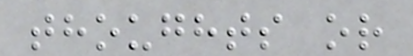thoughts or
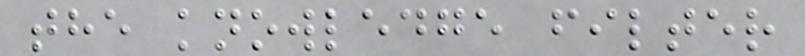the knowledge filter
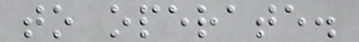to operate.
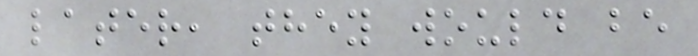later, they would be
